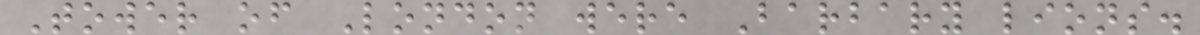Tower of London were Barbary lions.
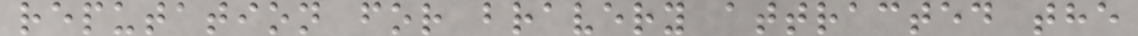reputation for bravery attracted the
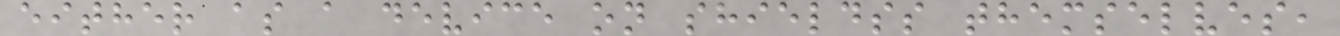either as a device on shieldss themselves,
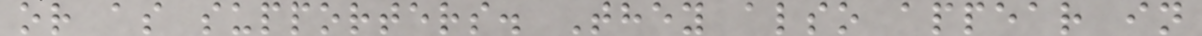or as supporters. They also appear in
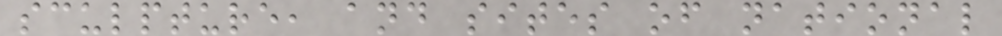sculpture, and sites of national
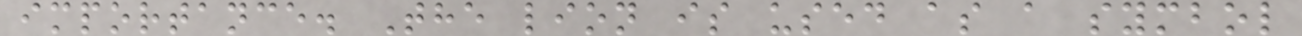importance. The lion is used as a symbol
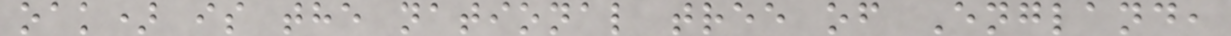oak) is the national tree of England,
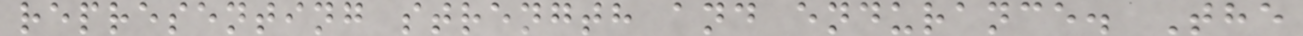representing strength and endurance. The
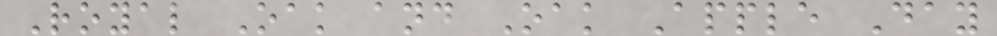Royal Oak and Oak Apple Day
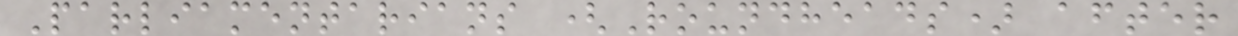Parliamentarians (Roundheads) after
